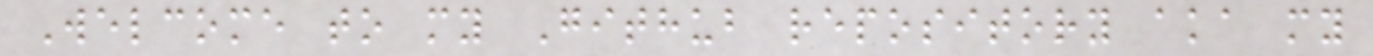Welcome to my Github repository aka my
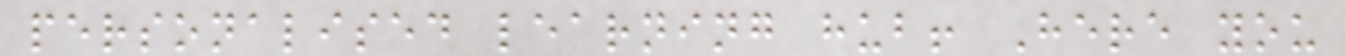personalised learning hub! Here you
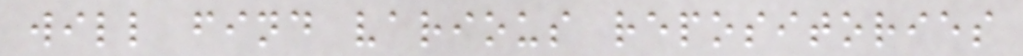will find various repositories
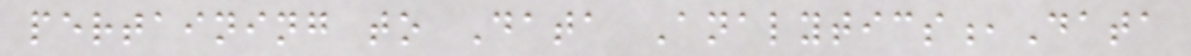pertaining to Data Analytics,Data
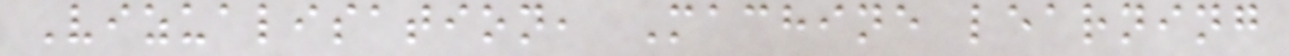Vizualisation, Machine learning
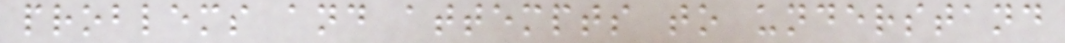problems and attempts to understand
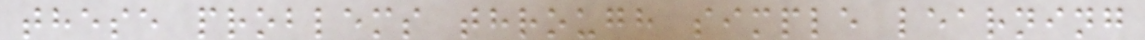these problems through simple learning
